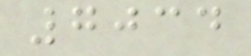7034
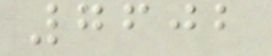7602
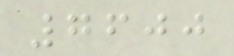7600
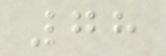78
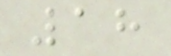18
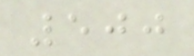500
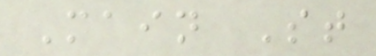Main St
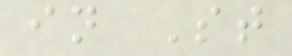in St
